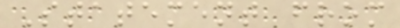Statement from
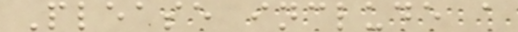Please include a
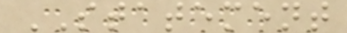STATEMENT
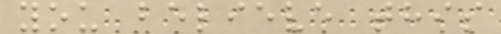you believe this
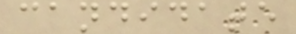candidate
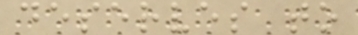deserves to
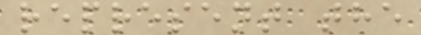represent the
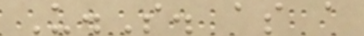U.S. as a
